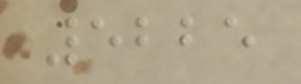5225
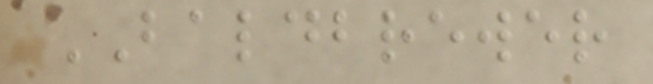BALDBREWER
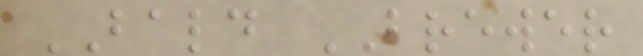BALD BREWER
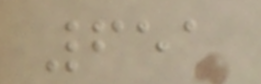651
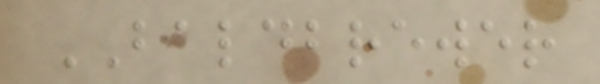BALDBREWER
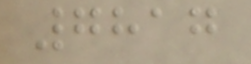7817
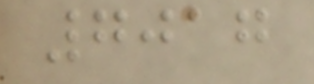7017
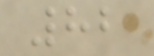82
